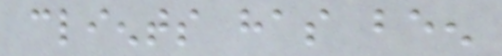clients has been
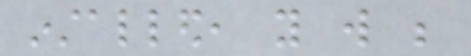installed, you will be
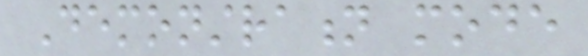Demonstration mode
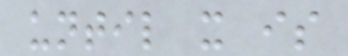until it is
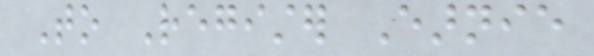To Register Earnie
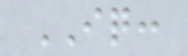IQ:
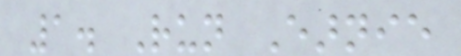1. Run Earnie
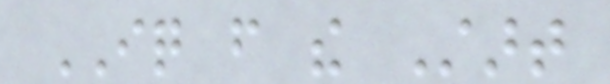IQ from the Start
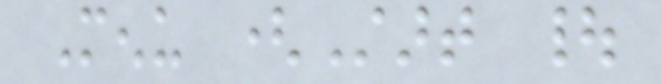Menu (Start |
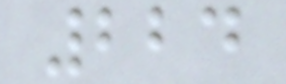224
